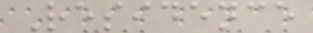Residence
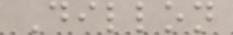Dillon
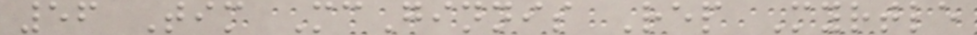56 Tim McGinnis Rep Myrtle
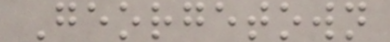Georgetown
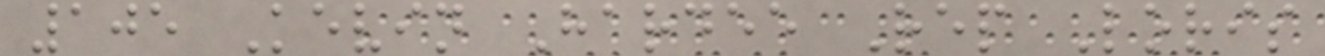105 Kevin Hardee Rep Loris
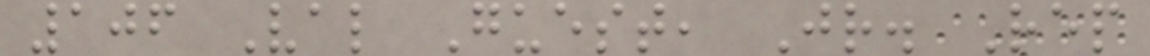106 Val Guest, Jr. Rep
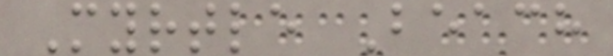Myrtle Beach
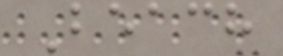Beach
